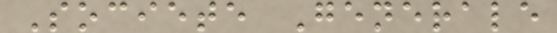Societe Generale
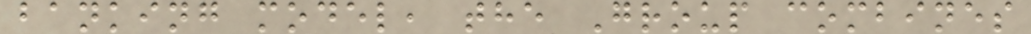banking model, the Group combines
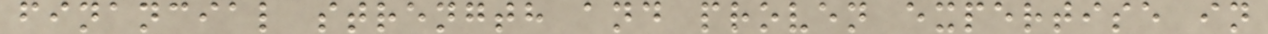financial strength and proven expertise in
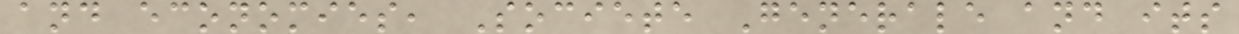and economies, Societe Generale and its
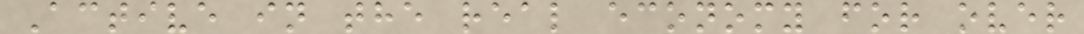Active in the real economy for over
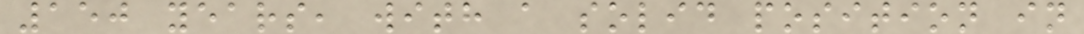150 years, with a solid position in
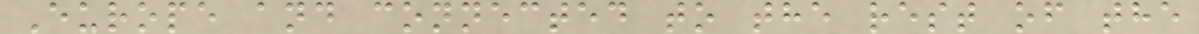Europe and connected to the rest of the
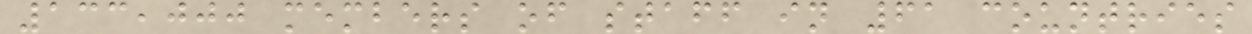133,000 members of staff in 61 countries
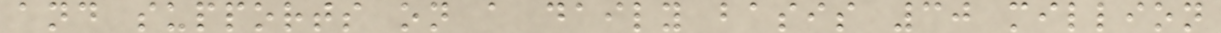and supports on a daily basis 30 million
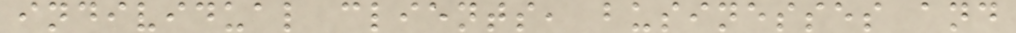individual clients, businesses and
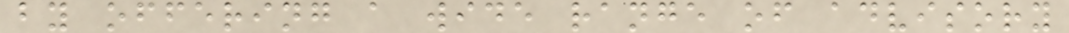by offering a wide range of advisory
